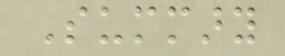Summary
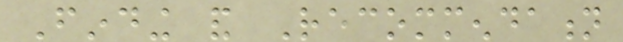Finding and Recommendation
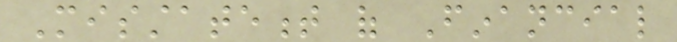Misstatement of Financial
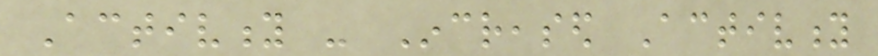Activity - Increased Activity
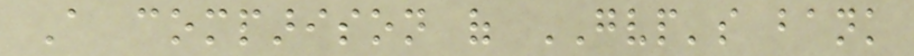A comparison of GVP's bank
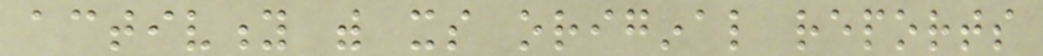activity with its original reports
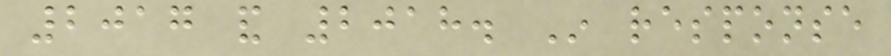2017 and 2018. In response
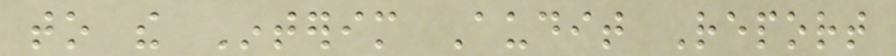to the Interim Audit Report
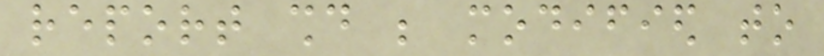report should be modified to
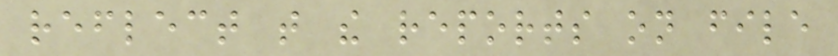reflect that the reports on file
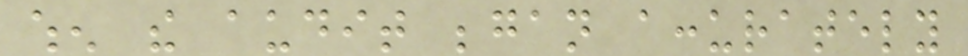when the audit began accurately
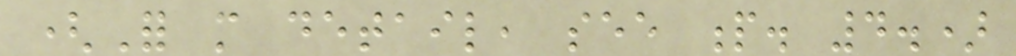(For more detail, see p. 4.)
